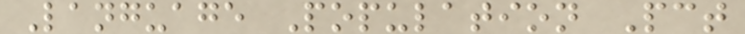Language Population Pct
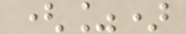(%)
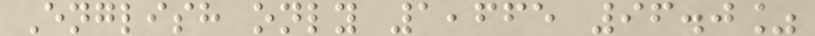English only 1,665 96.0%
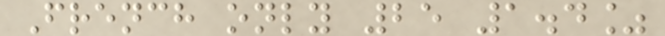French only 25 1.4%
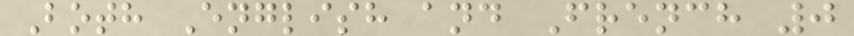Both English and French 0
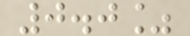0.0%
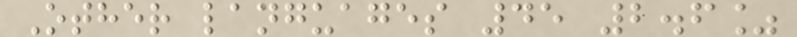Other languages 45 2.6%
